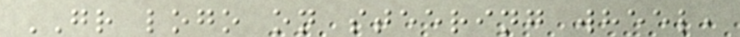GR logo on steering wheel,
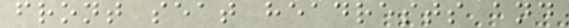front seat headrests and
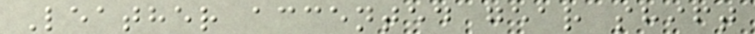Leather accented gear shift
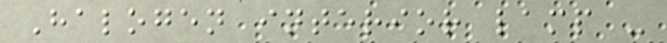Halogen interior lamp -
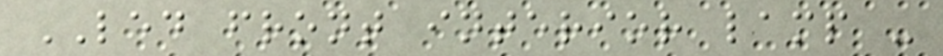LED front interior lamp -
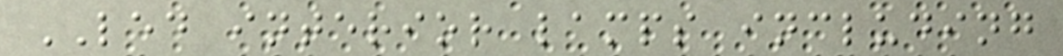LED interior lamps including
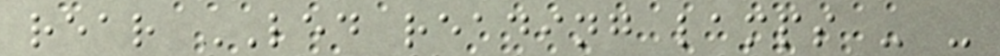rear LED reading lamps - -
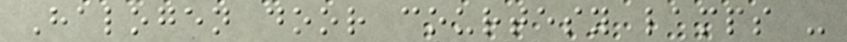Halogen door courtesy lamps -
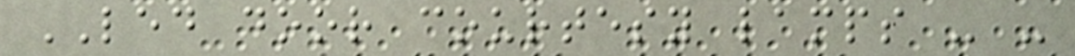LED door courtesy lamps - -
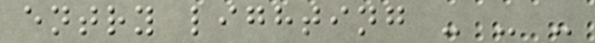entry lighting - - -
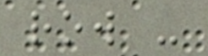row -
